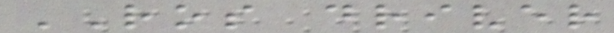ROS driver
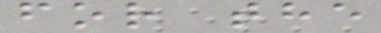for the
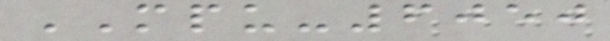MPU-6050
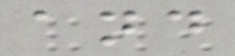and
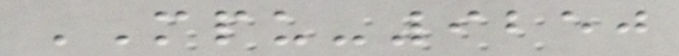MPU-9250
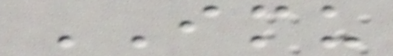IMU
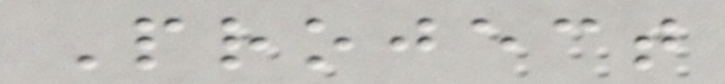Project
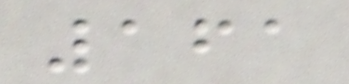161
